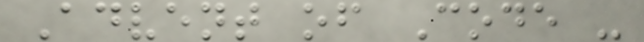Advent of Code -
